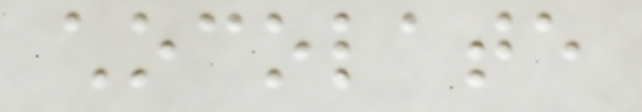chocolate
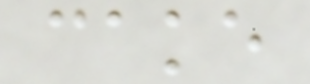cake
